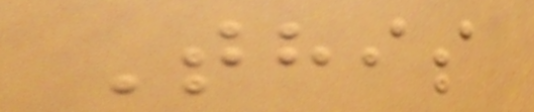This
